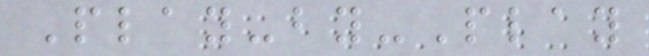Play-by-Play
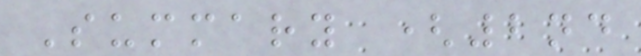Summary (2nd
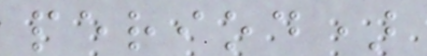period)
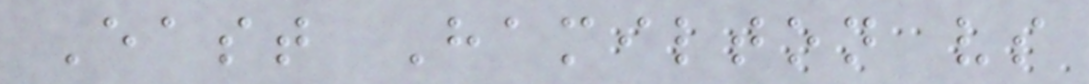East Hamilton vs
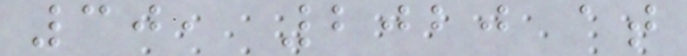30, 2020 at
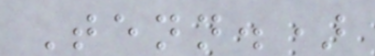Tenn.)
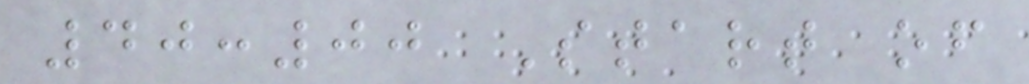40:00 Start of
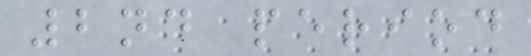2nd period
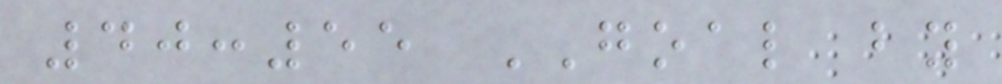40:55 GOAL by
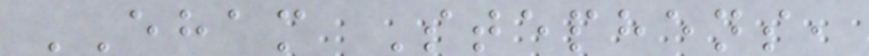EHAM Stephens,
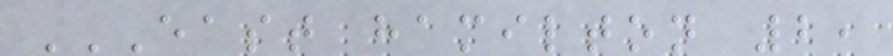EAST HAMILTON 2,
